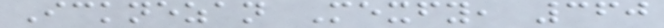Icknezan Mexfy, 360
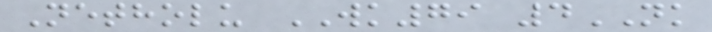Netholu WK79 4NK
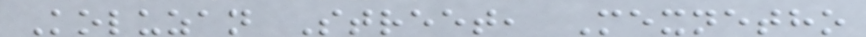Koluzan Street, Mexnetho
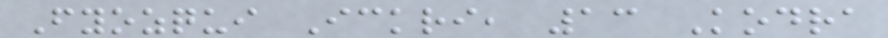Fyozqui Ickri, 13 Kodra
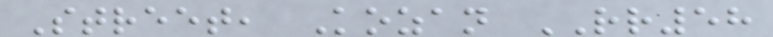Street, Kozan RR58
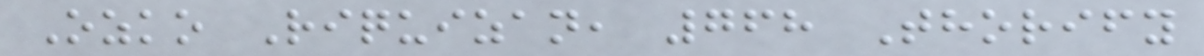Ozko Riquizan, 768 Thorify
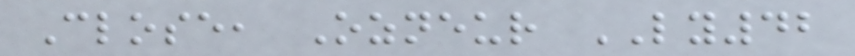Close, Ozneur LY42
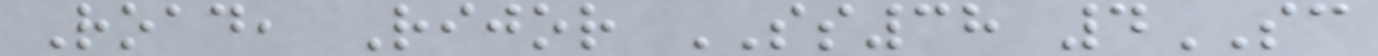Road, Rijor SS38 4SC
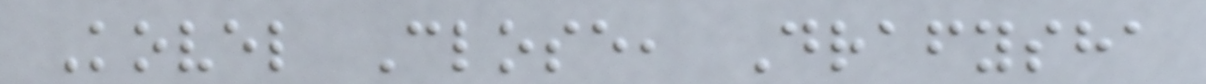Kovel Close, Drafysha
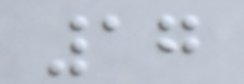17
